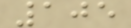105
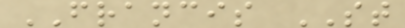FRANCIS ST
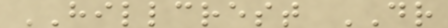HILLCREST DR
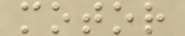motor
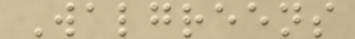Walgreens
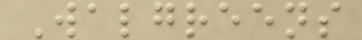Walgreens
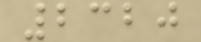2320
